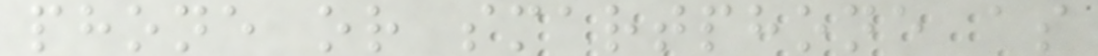phone or smartphone as
